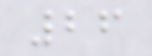26
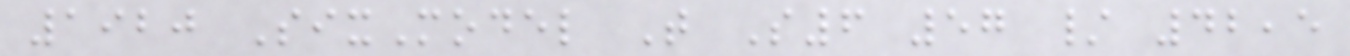1920 SixModel T S6 57 / 42,5
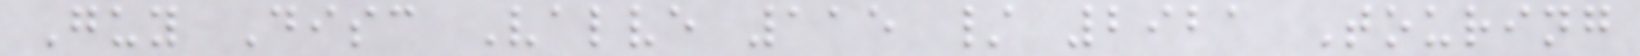Guy Disc Valve 115 / 2921 Touring
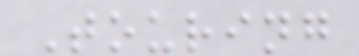Touring
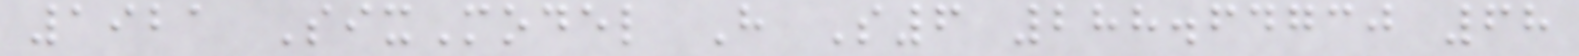1921 SixModel H S6 288.64730 68
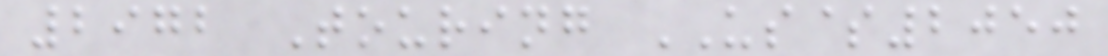2972 Touring US$2050
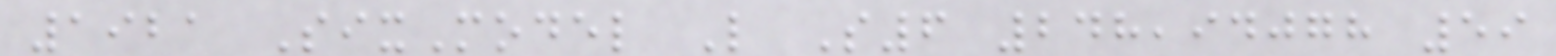1921 SixModel L S6 248,94078 59
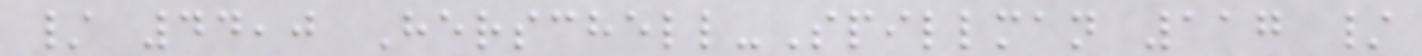/ 44,0 Herschell-Spillman 117 /
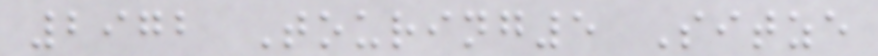2972 Touring5 Sitze
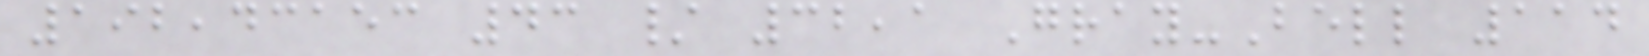192,43153 43 / 32,1 Gray-Bell 114
